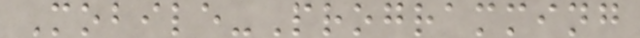Mobile-Programming
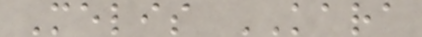Melis KARA
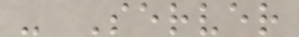- Server
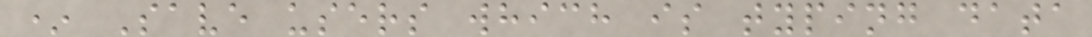* Save users which is typing data
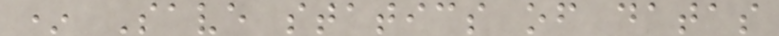* Save statics of datas
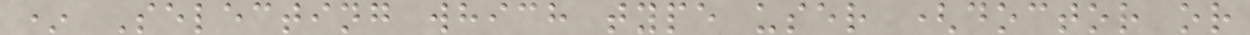* Selecting which type user (doctor or
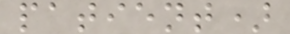patient)
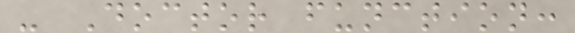- Doctor function:
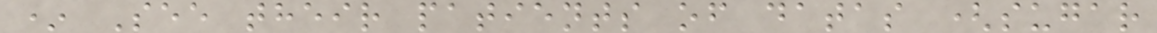* See their patients of datas (sugar
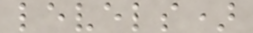levels)
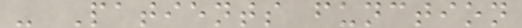- Patients function
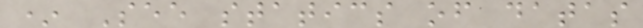* See statics of datas
